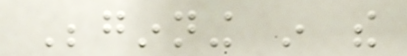Beginning in the
